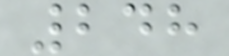248
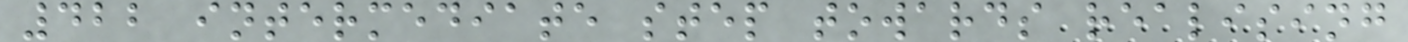422 intermediate step towards realising
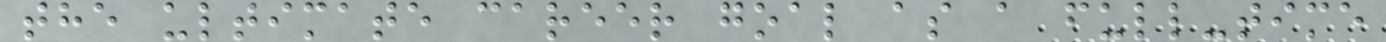the ultimate career goal as a full-time
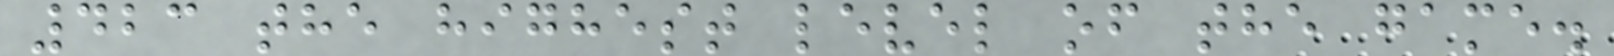423 the highest level of the game.
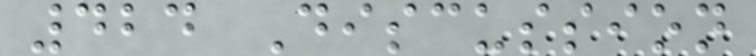424 Discussion
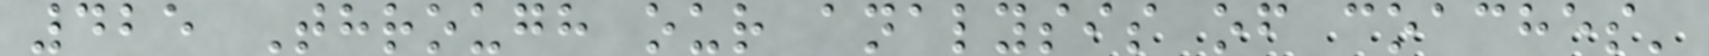425 Through our analysis of coaches'
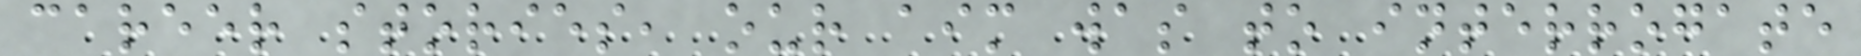career stories, our aim was to interrogate
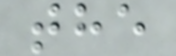the
